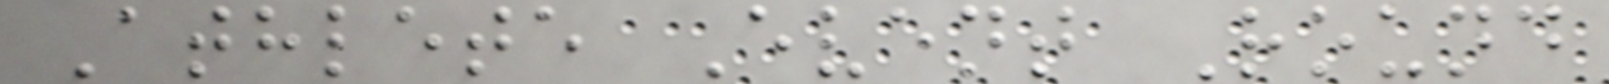Athlete Event Round
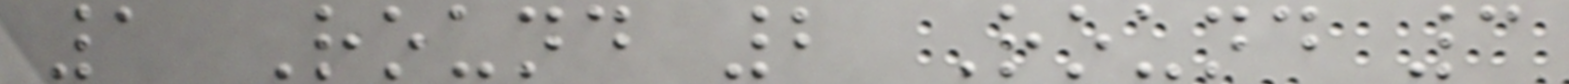1 Round 2 Round 3
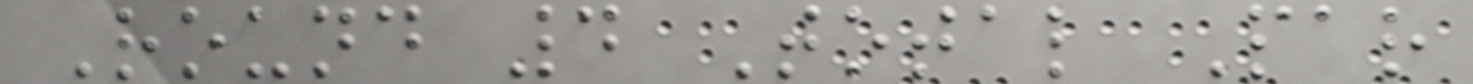Round 4 Total Par
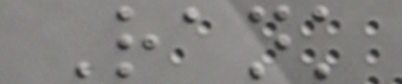Rank
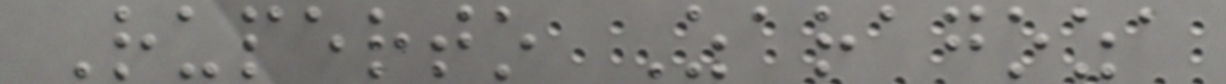Ruperto Zaragoza
